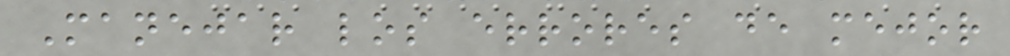Manejar los errores de mejor
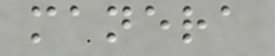manera
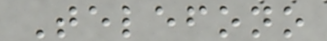Telefono
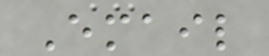Email
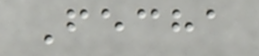Fecha
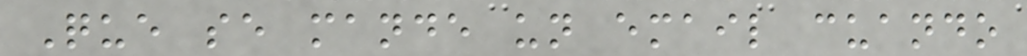Que se mande un email cuando
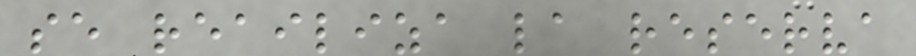se reailiza la reserva
